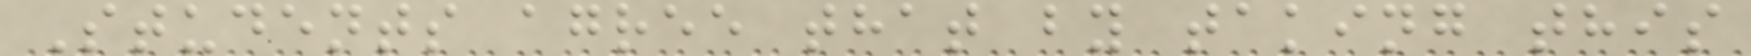Students agree that by taking this
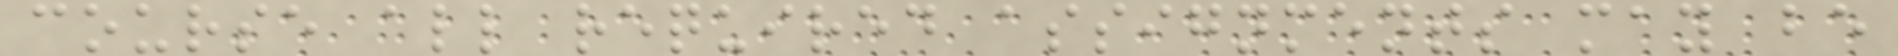course all required assignments may be
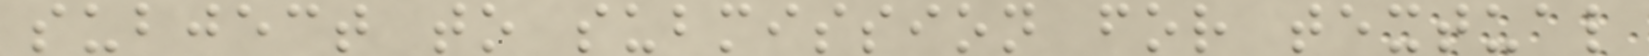subject to submission for textual
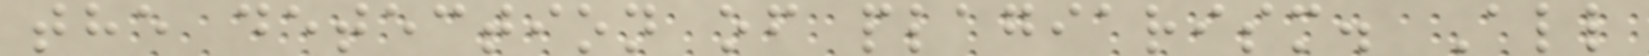the detection of plagiarism. All
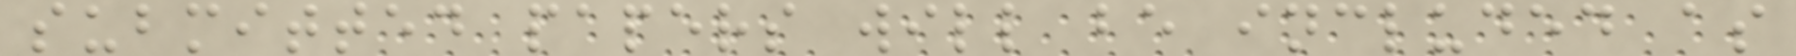submitted papers will be included as
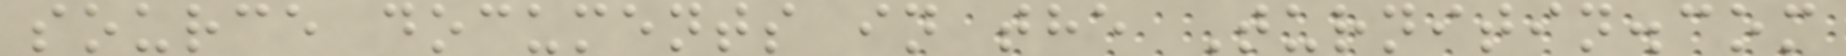source documents in the Turnitin.com
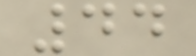44
